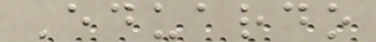Eduardo
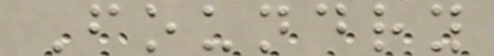Foundry
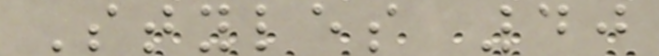Styles 40
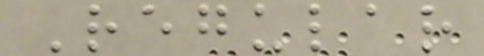Regular
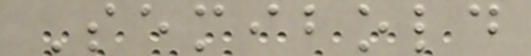Semibold
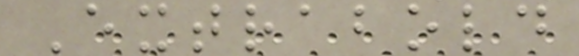Extrabold
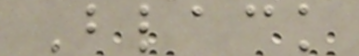Black
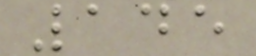145
